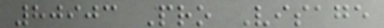80903 Pro Visage
